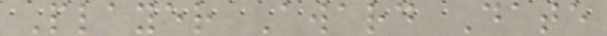Player Award Date
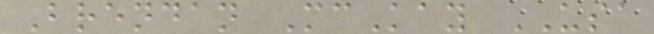Brendan McKay USA
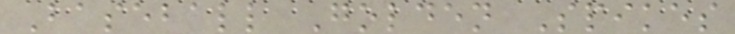Baseball Golden Spikes
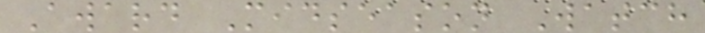Award Midseason Watch
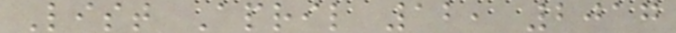List April 12, 2017
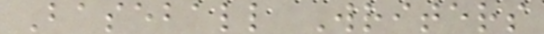Baseball Writers
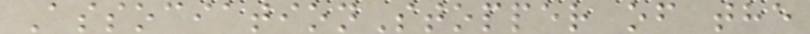AssociationStopper of the
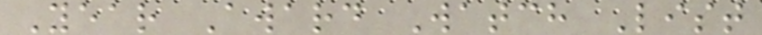Year Award Watch List
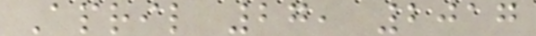April 27, 2017
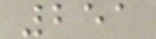251
